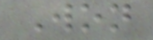Won
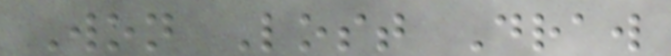Won Lost Draw
